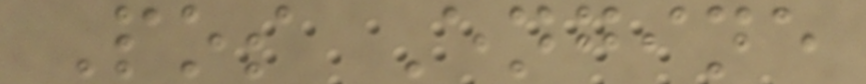Pos Engine
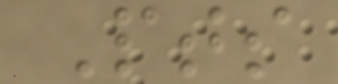Pts
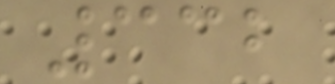332
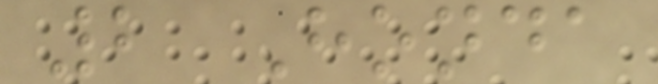2 Honda
